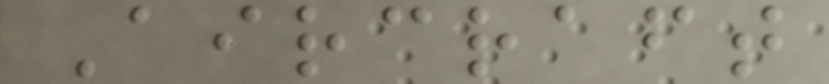Aircraft
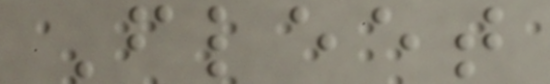Fleet
